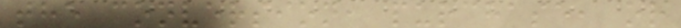the conversion, purchase, or
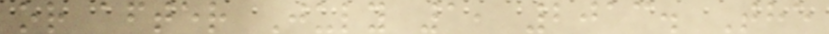or after July 1, 2013. The
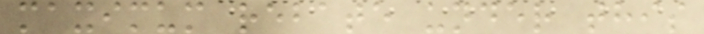maximum rebate under this
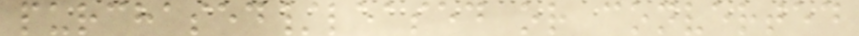purchased/leased or converted
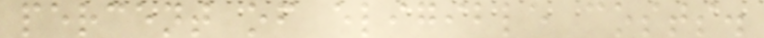percent of eligible costs.
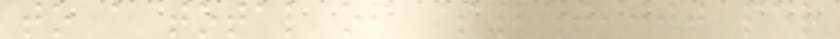to a total of $250,000 per
